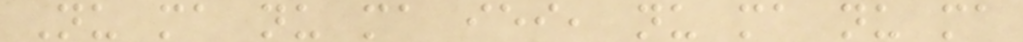Nu ma nu ma iei, nu ma nu ma
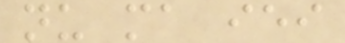nu ma iei
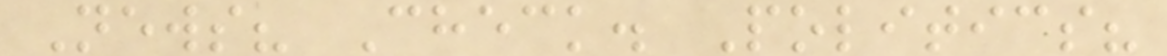News? Check. Politics?
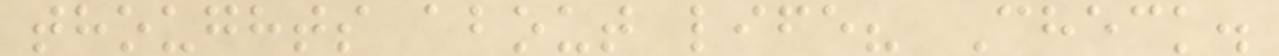thoughts about life? Check.
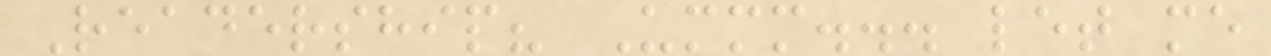Readership? Ummm... let me
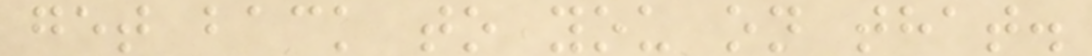get back to you on that.
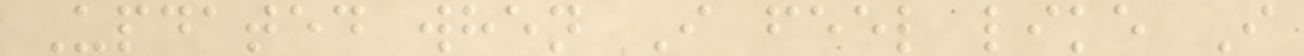Updated when I feel like I
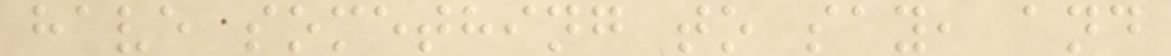have something to say, and
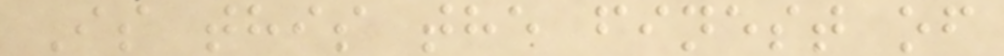Is this the finest of
